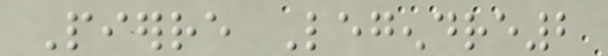Pierre Legendre2
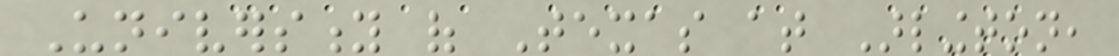University of Texas at Arlington,
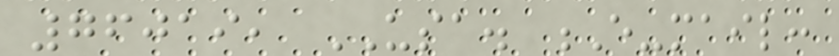76019, USA. E-mail:
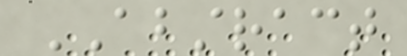ABSTRACT
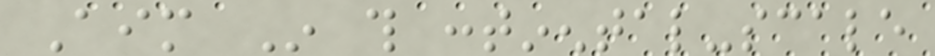Aim In this continental-scale
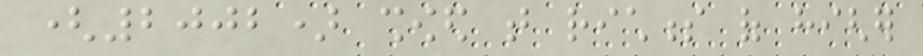(2002) showed that richness of higher
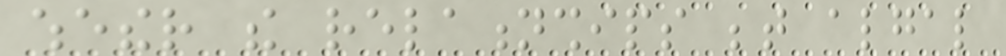whether the relationships between algal
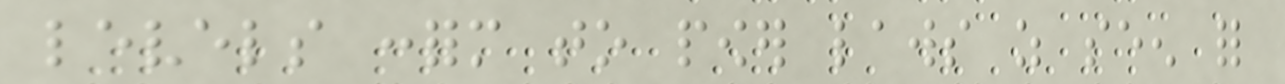levels conform to power laws as seen for
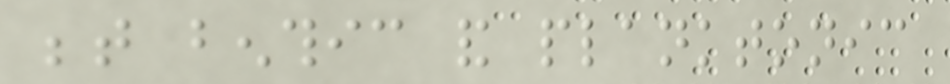between benthic and planktonic
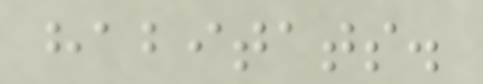habitats.
